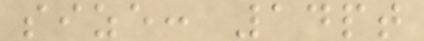size: 14pt
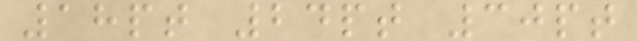18pt 24pt 30pt
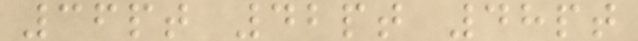36pt 42pt 48pt
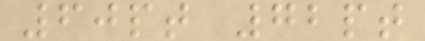60pt 72pt
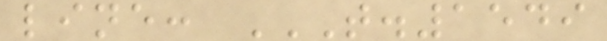line: T.1549
